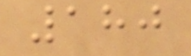180
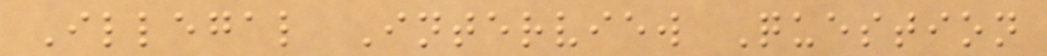Illegal Interview Question
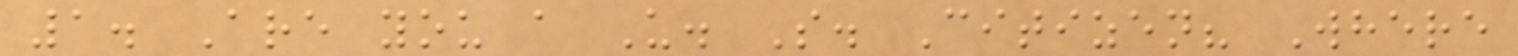1. Are you a U. S. Citizen? Where
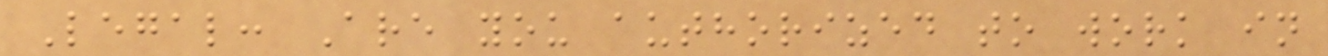Legal: Are you authorized to work in
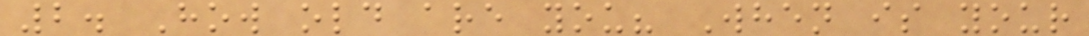2. How old are you? When is your
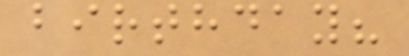birthday?
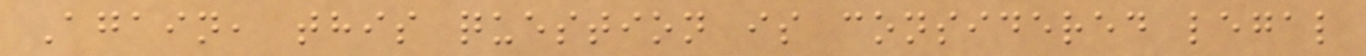Again, this question is considered legal
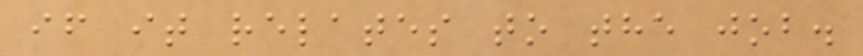if it relates to the job.
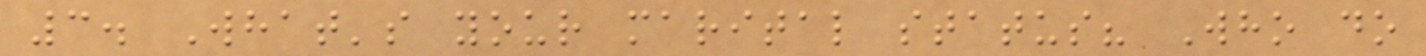3. What's your marital status? Who do
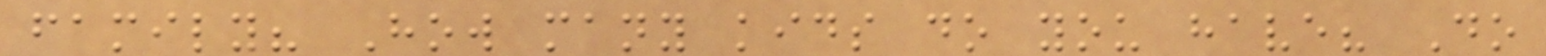family? How many kids do you have? Do
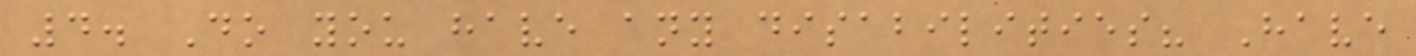4. Do you have any disabilities? Have
